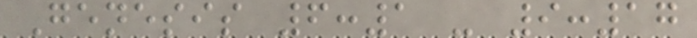Genesis 6:1 - 9:17
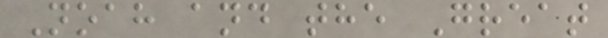Noah and the Great
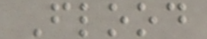Flood
